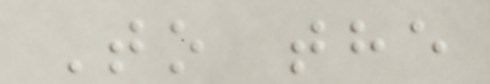To the
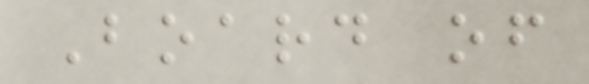Board of
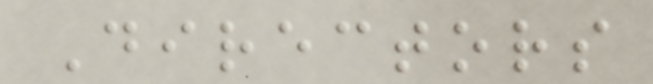Directors
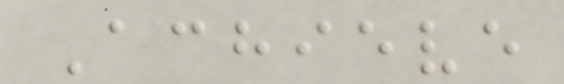Achieve
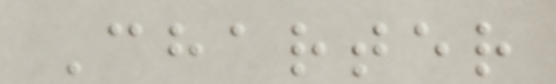Charter
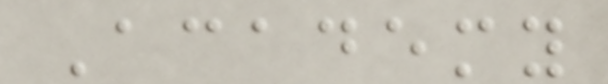Academy
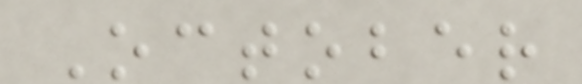October
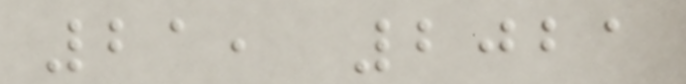21, 2021
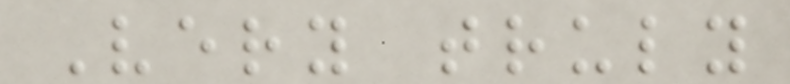Very truly
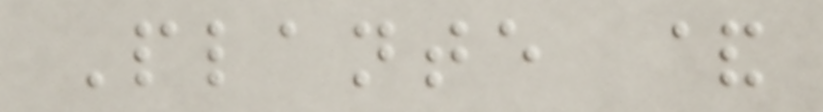Plante &
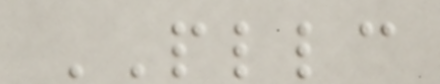PLLC
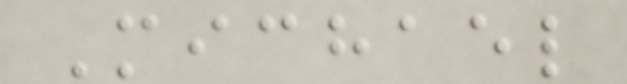Michael
